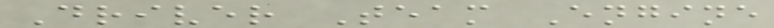Driver Team Engine
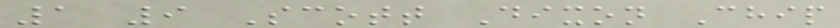1 9 Scott Dixon Chip
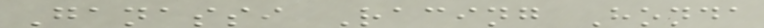Ganassi Racing Honda
